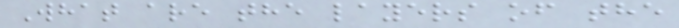What are the layers of the
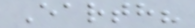Earth?
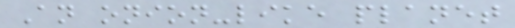An onion-like planet
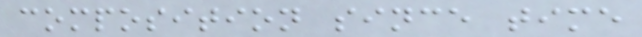composition since time
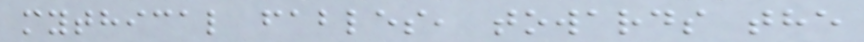mythical fables, towards the
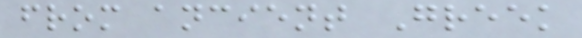from ancient Greek
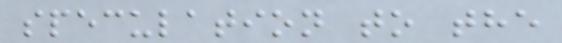speculation to the
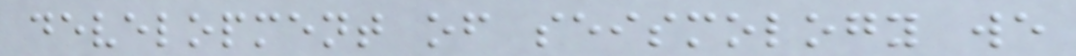development of seismology we
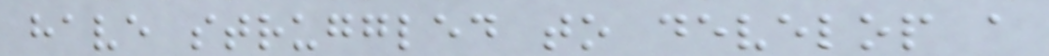have struggled to develop a
